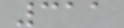311
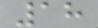18
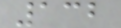132
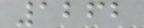1262
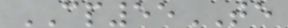CP55TE
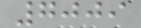7009
